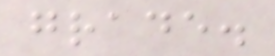grade.
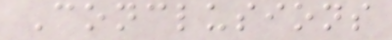Conclusions
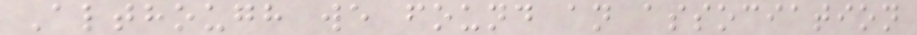Although we found an association
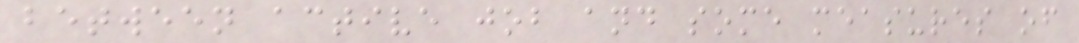between active job and some measures of
